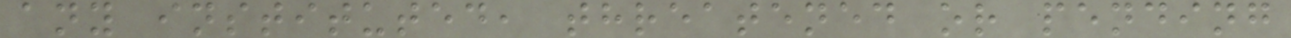any instituted, threatened or pending
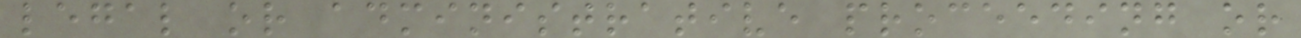legal or administrative proceeding or
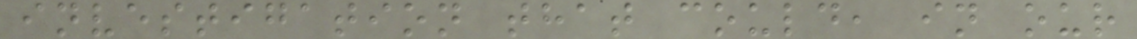investigation that could, in our
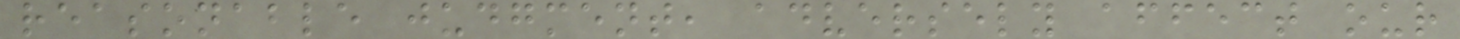reasonable judgment, adversely affect our
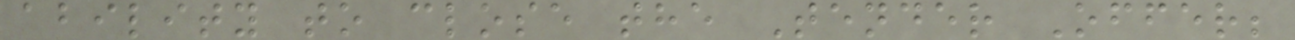ability to close the Tender Offer;
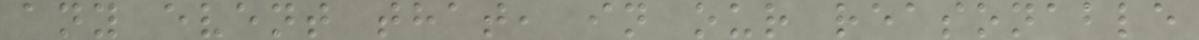any event that, in our reasonable
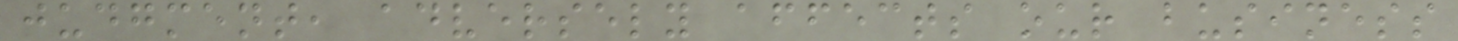judgment, adversely affects our business
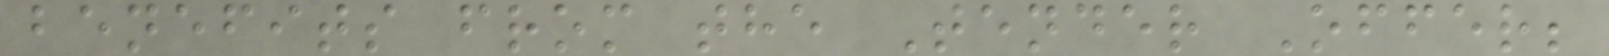benefits from the Tender Offer;
